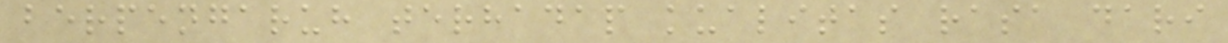berpengaruh terhadap kualitas rasa dari
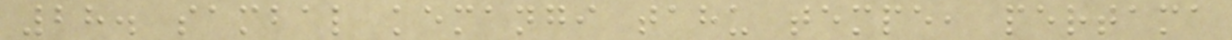28. sambal kemangi tahu tempe, pertama
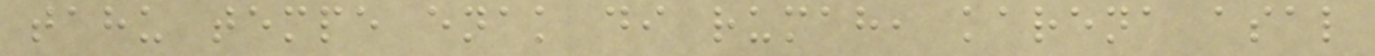tahu tempe enak di rumah, karena asal
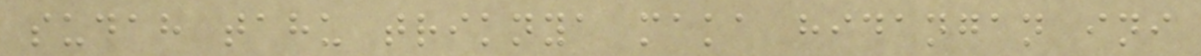sudah tahu triknya maka hidangan ini
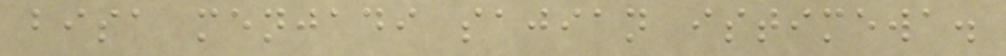bisa menjadi sajian istimewa.
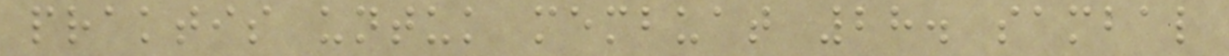praktis untuk membuat 28. sambal
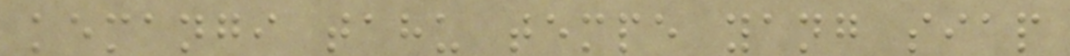kemangi tahu tempe yang siap
